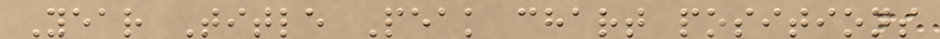Year Title Peak chart positions
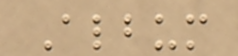Album
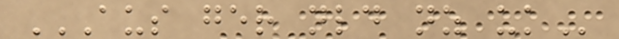AUS GER NLD NZ UK
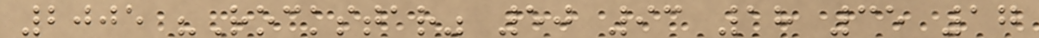2005 "Rockstar" 50 93 18 35 17
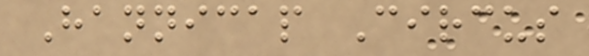Hannicap Circus
